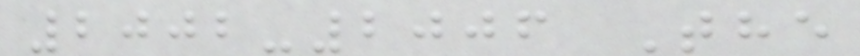2002-2006 The
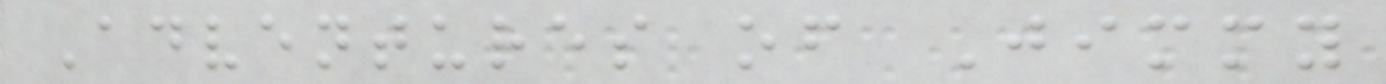Adventures of Jimmy
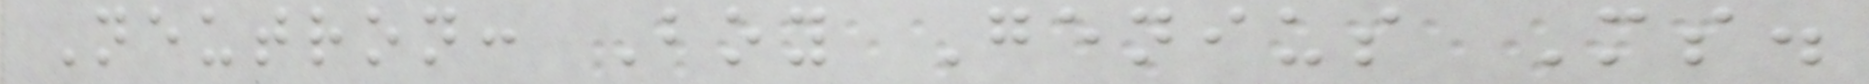Neutron: Boy Genius Ms.
